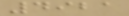4921
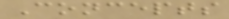Concepts
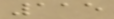115
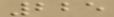225
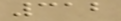312
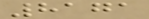8171
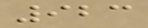923
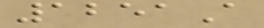1251A
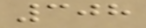308
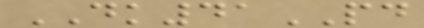DK41PD
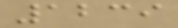1239
